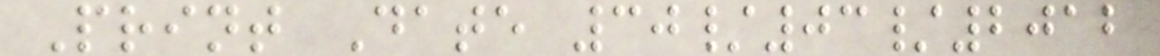Print Date 30/03/2012
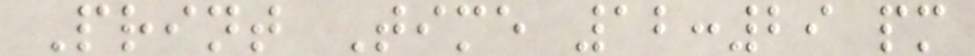Print Time 12:29 pm
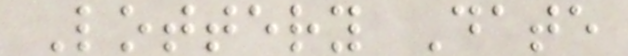Lottery Date
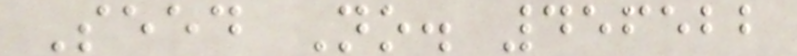Seed No. 456522
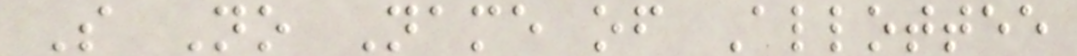S No Name of Allottee
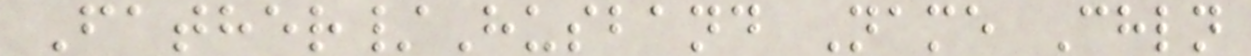Father/Husband Name Chln
